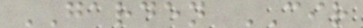GARDEN CIR
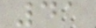41
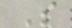S
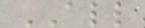ALL
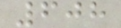608
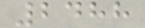2488
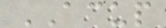ACUP
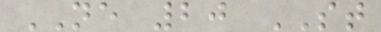NE 20 ST
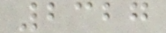2327
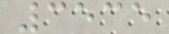3535
